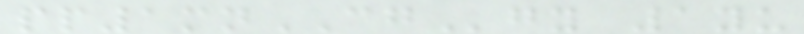pp1mnCGgy 1yu
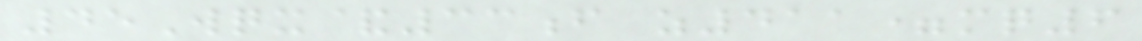45Wqx&33f z411=mq6
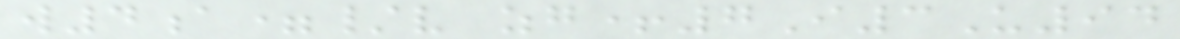w4a=/v zg+7I3U94
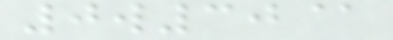0w30@
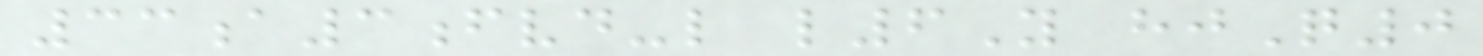33a3fvd-l l6Y hjQ0
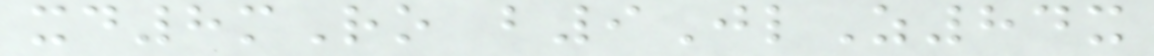xd8mRo b9JlZ84x
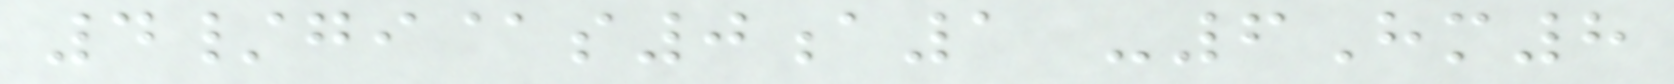4/gi@s0a1 -6Hm8
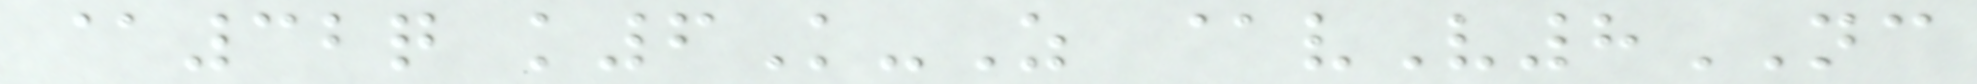@32q k6K-Z @vV8NC
